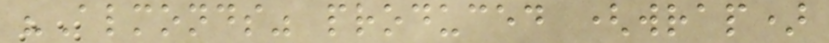"Almonds" produced (wrap)
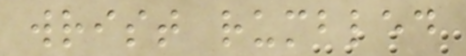wrist rumbled
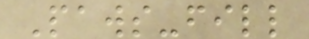Paws-fill
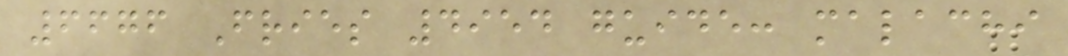6676 Fries 4954 guide: malachi
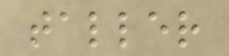taller
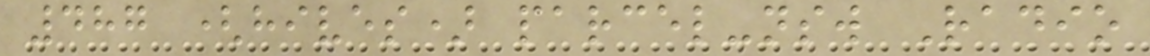487 (hives) parcel-nsw Radio
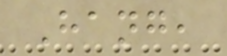Hang,
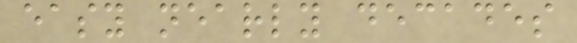easy nearly decades
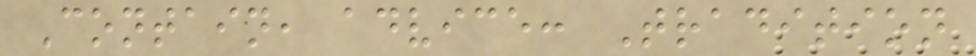Contain, advice: Tradition
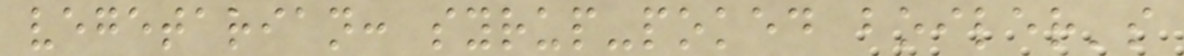vegetarian: syrup-poked boiler's
